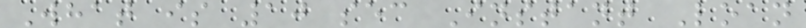What is 10 sec Instant Loan
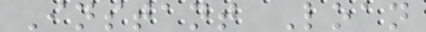Instant Loan
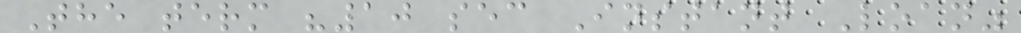The term "10 sec Instant Loan"
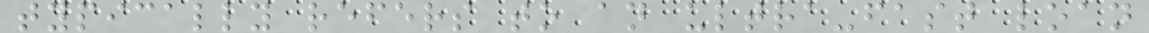typically refers to an ultra-fast loan
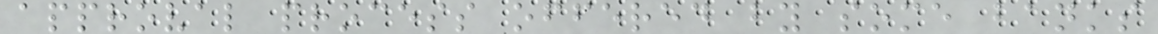approval process offered by some banks
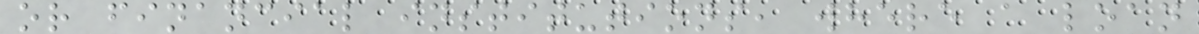or financial institutions, where a loan
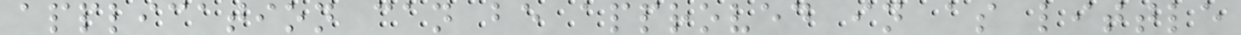application can be approved in as little
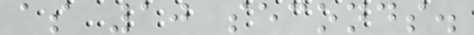as 10 seconds.
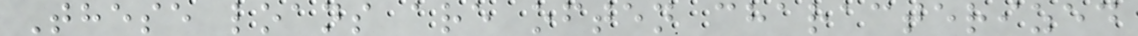These loans are often characterized
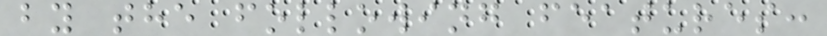by the following features:
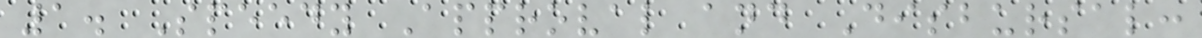1. Speedy Approval and Disbursal:
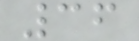36
